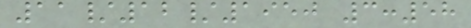11/12/1950 3:58
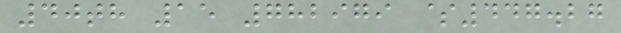40th 15 782979 $447.27
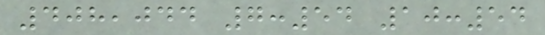408,044 7:54 10:54
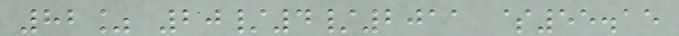82% 20/4/2011 $55.15
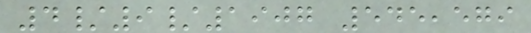4/9/1907 545,579
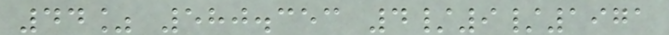44% 580.353 4/9/1971
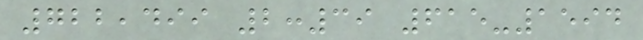722,499 2:39 615-1594
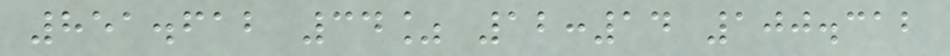851.612 34% 12:14 100.312
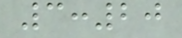3:20
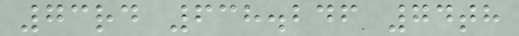73rd 638.246 74th
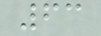63
